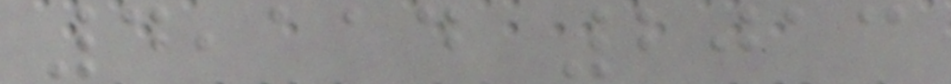4,114 2013
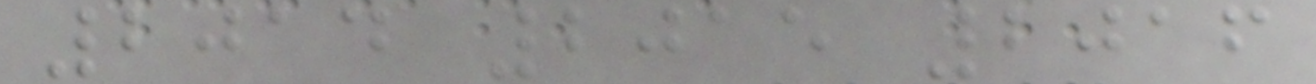2014 2015 2016
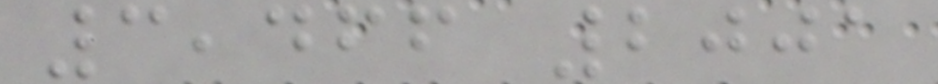3,466 2001
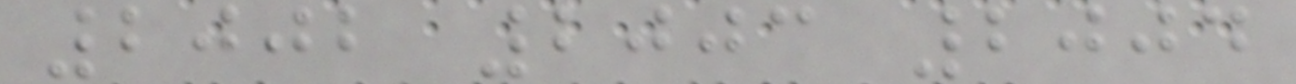2002 2003 2004
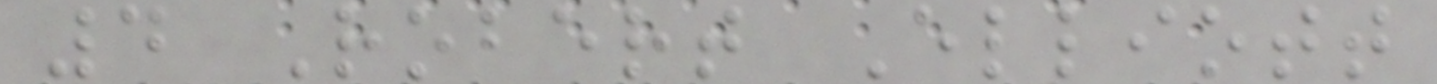4 Robert Elliott
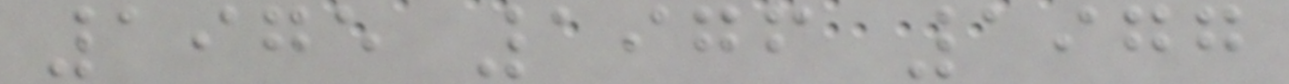1975 1976 1977
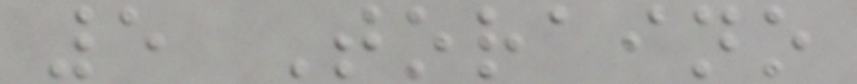5 Toraino
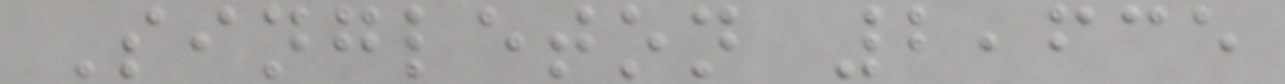Singleton 2,635
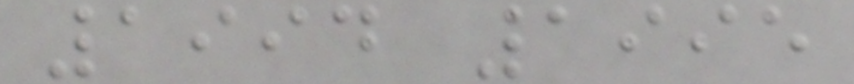1994 1995
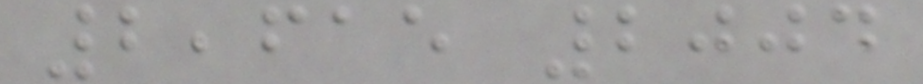2,615 2004
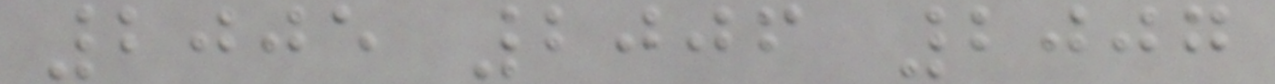2005 2006 2007
